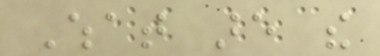What are the
